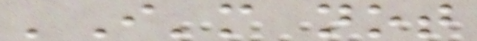'I'm not
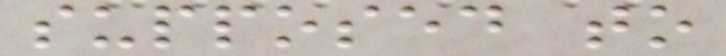supposed to
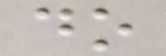do
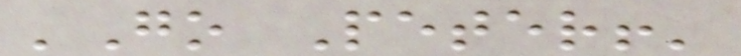'Go Peter!'
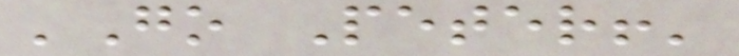'Go Peter!'
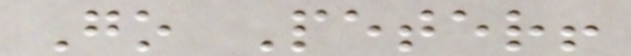Go Peter!
